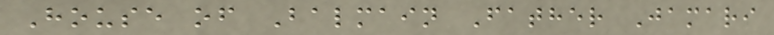House of Balmain Father Jamari
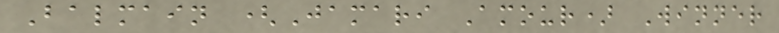Balmain (Jamari Amour) Winner
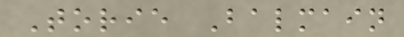Torie Balmain
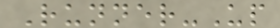Runner-Up
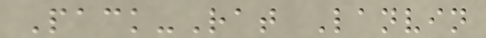Pack-Rat Lanvin
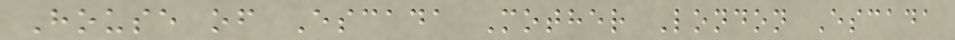House of Escada Mother London Escada
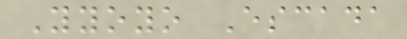Yyoyo Escada
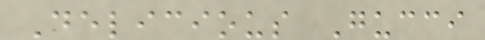Delicious Gucci
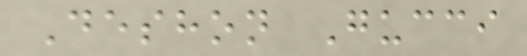Deshon Gucci
